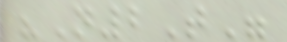"N2T"
